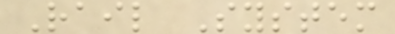Rail System
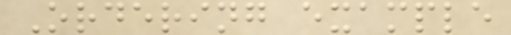Ordering example
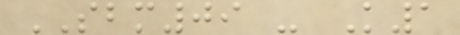SBM09 - K1
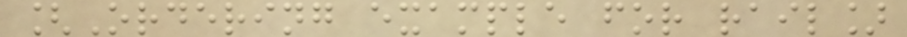[Ordering example for rail]
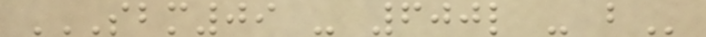SBM09 - 600L - B
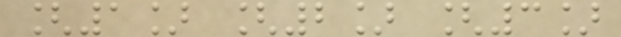[1] [2] [3]
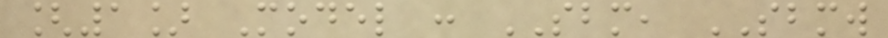[1] Model : SBM, SBMW
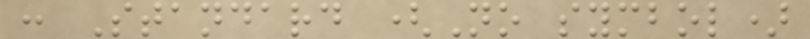: Standard (No symbol)
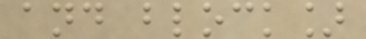and block]
